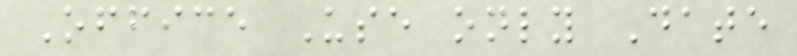Office Use only Date
